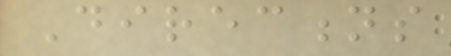Directions
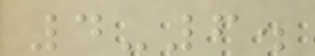4-6.
